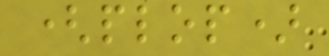(plop)
